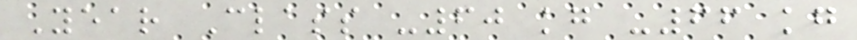Year Class -60 kg -66 kg
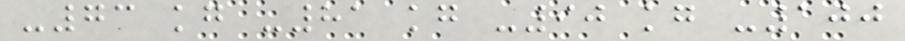-73 kg -81 kg -90 kg -100
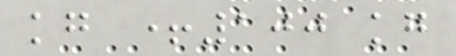kg +100 kg
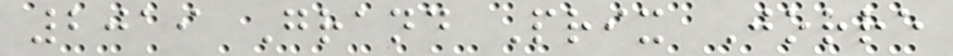2019 Grand Prix Jorre
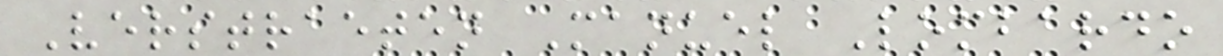Verstraeten Manuel Lombardo
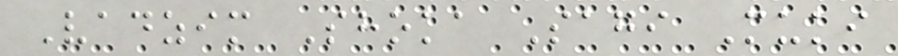Vadzim Shoka Sagi Muki
